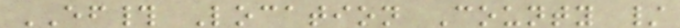EF# Location County /
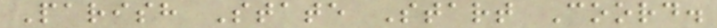Parish State Start Coord.
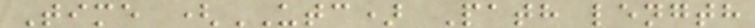Time (UTC) Path length
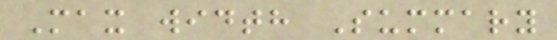Max width Summary
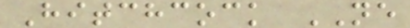Hitchcock NE
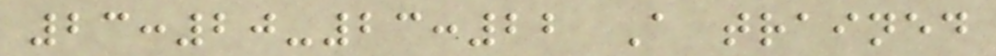23:20-23:22 A trained
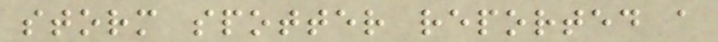storm spotter reported a
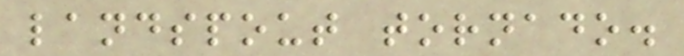landspout tornado.
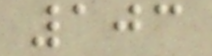103
